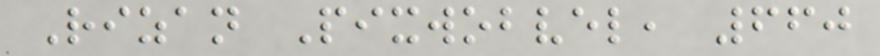Rizan Pixwobvel, 660
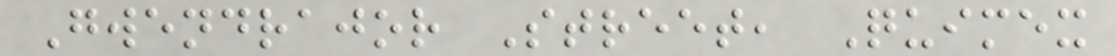Gwendrajor Street, Quimex
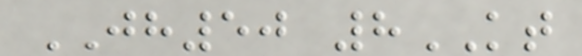JH50 8KT
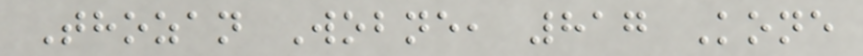Thozan Wobne, 817 Kone
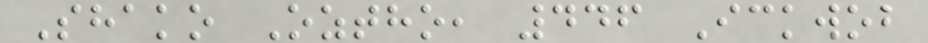Shako Oztho, 446 Ickwob
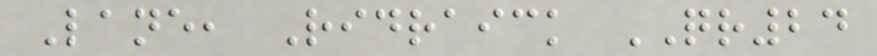Lane, Ridraick QR24
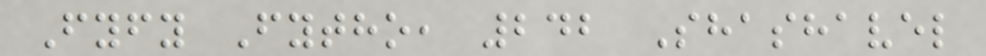Fyfy Fytho, 242 Shashavel
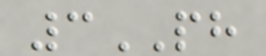3PH
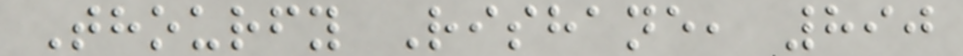Thourfy Rishane, 890
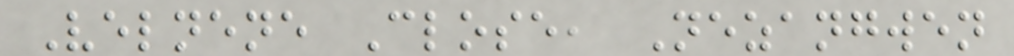Velnene Close, Nezangwen
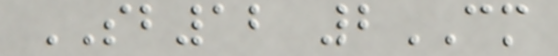SB12 2CM
